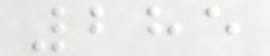285
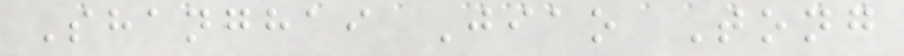Shanghai Jiao Tong
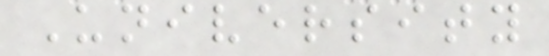University
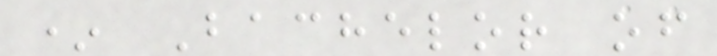* Bachelor of
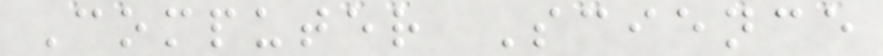Computer Science
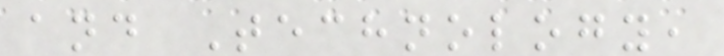and Technology,
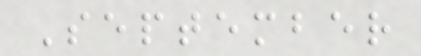September
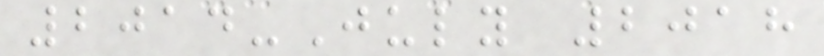2014-July 2018
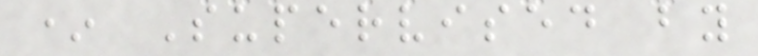* Supervised by
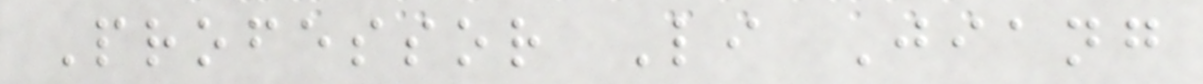Professor Li Jiang
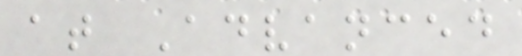at Advanced
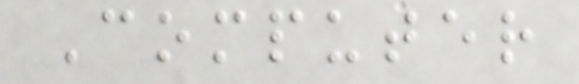Computer
